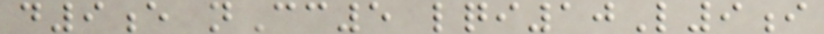d9e nCc5 lqi10L9i
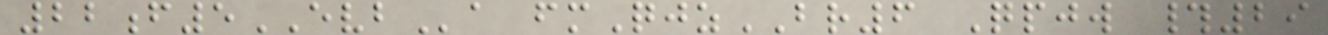22f5EVBa fmQjzBR6 Qpjw #29
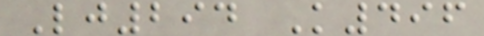Lj294 K496
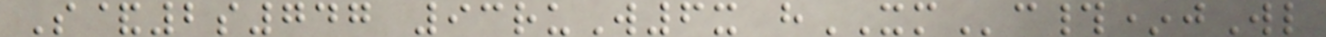S&2s747 93ruW6x hXMc#*jWl
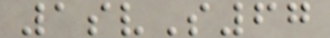1svS67
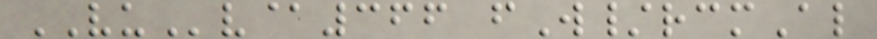VUv@366 fW/rcmAl
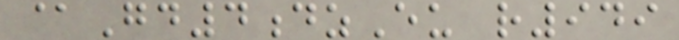@Gd4dzEu r949
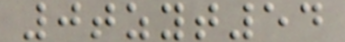0tzyt54
